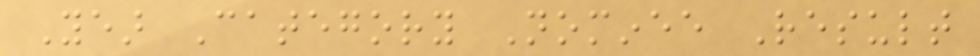Year Category Nominee Result
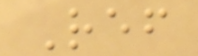Ref
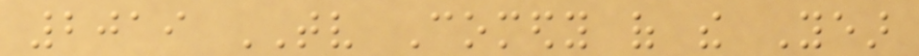2019 TV Comedy of the Year
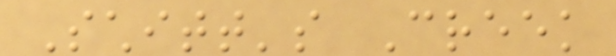Schitt's Creek
